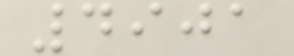4901
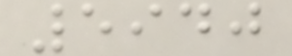5940
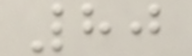80
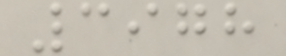3978
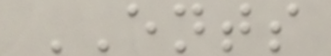ENTS
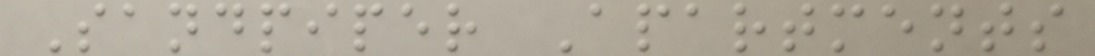Sandpiper Apartments
